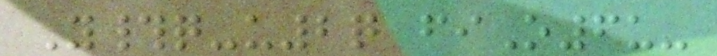Y#q-u2q fiO6u-
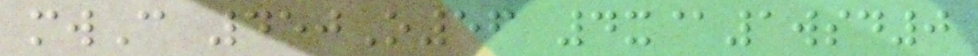mwC 450O56 4x@1wsd0
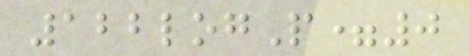122logP=0
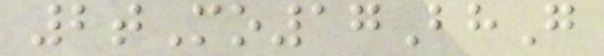2tMo17BhG
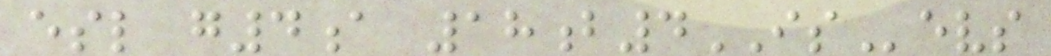esl g4a 18b4ISevs
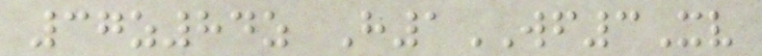37z84z H1WF3Xv
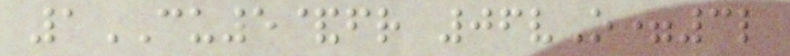1CU5&fr 06vO=3l
